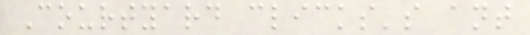Courtyard clicks's ant
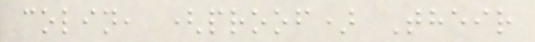colin, (proof) Their
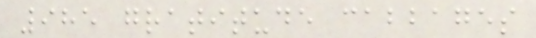985 gratitude cabbages
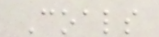Coals
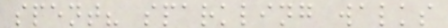spent? sparkling walks
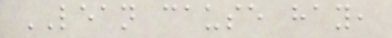LEAN cause hay,
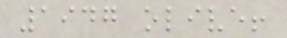1947 olive!
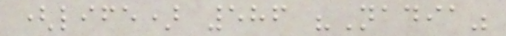(life) 586 "Nadia"
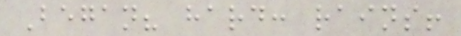Began? hard: rains!
